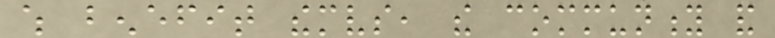which benefit themselves, the community and
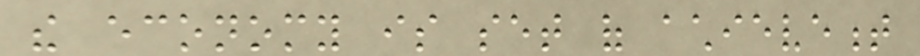the economy is set of achievement
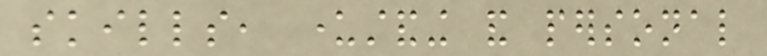skills, understanding and personal
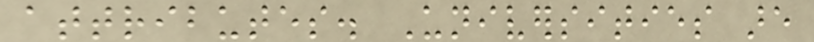attributes. Universities are
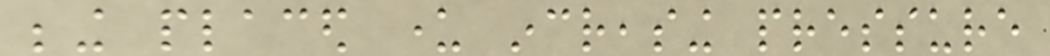being placed under increasing pressure
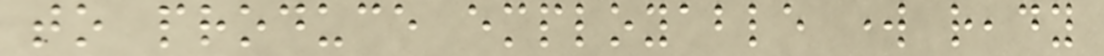to produce employable work ready
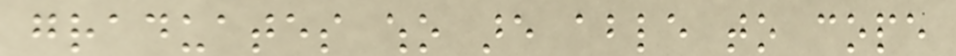graduates who are able to cope
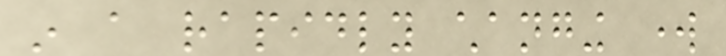in a rapidly changing work
